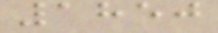1850
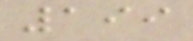199
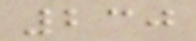230
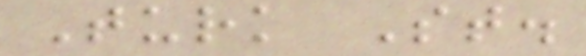Turk St.
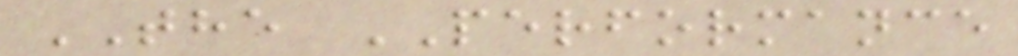THE PERFORMANCE
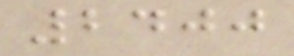2400
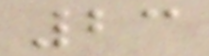23
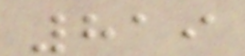819
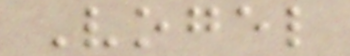Vogel
